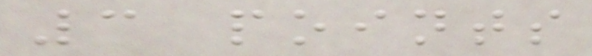3 points
